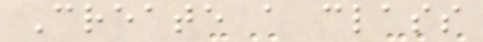Create a class
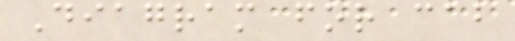Diagram for cab
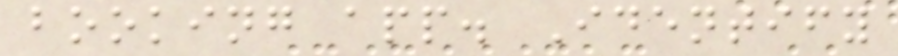booking app. Identify
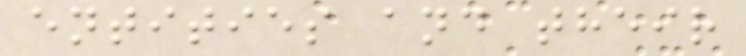entities and their
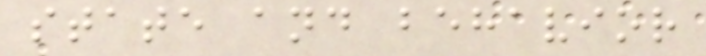state and behavior
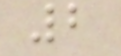2
